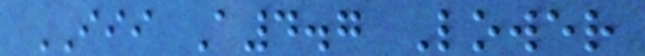III A4.7 Lower
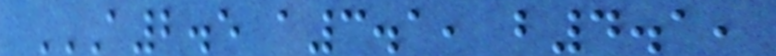A2.5 A3.1, B4.1,
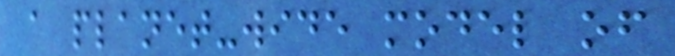a planet-wide model of
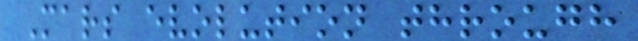Mars evolution through
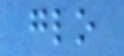glo
